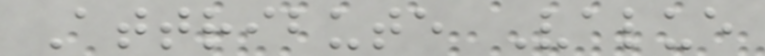Attribute Value
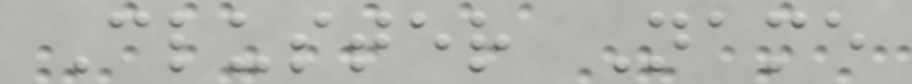Cluster Name
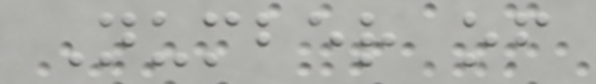Number of
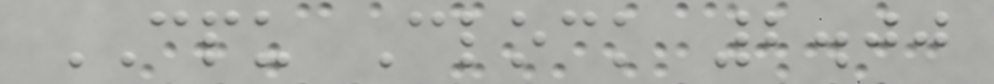CPU Clock 2.00
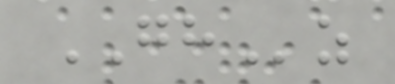GHz
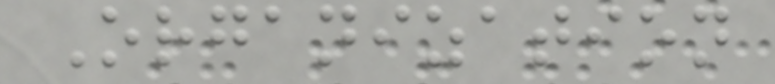Organization
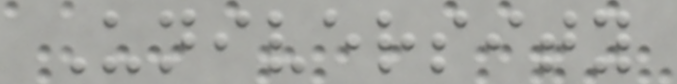University
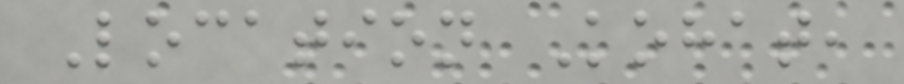Location Kohat,
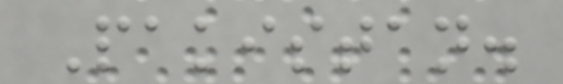Pakistan.
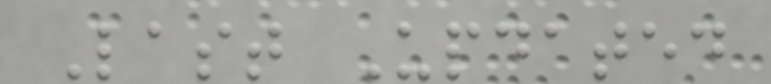Last Updated
